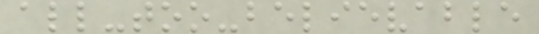all-too-believable
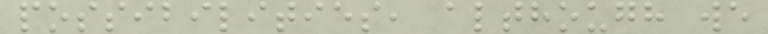possibilities, although we
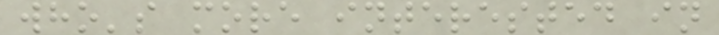who's more interested in
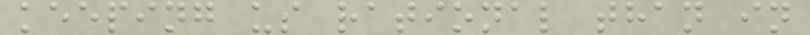keeping us rational than in
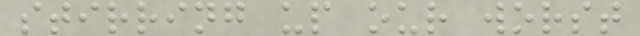stirring up our worst
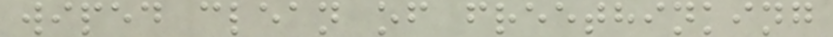wiped clean of freethinking
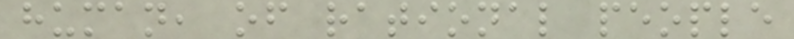human, of rational people
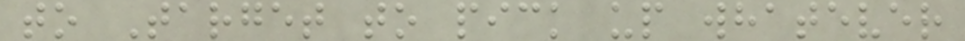to Target to pick up whatever
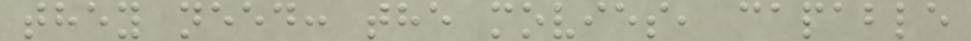they need: the movies, capable
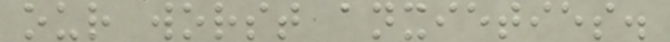our worst anxieties.
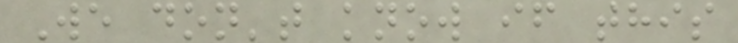We don't know if this
